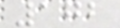172
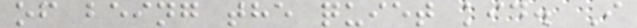of being the quiet kid. I
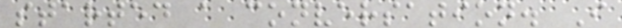started a conversation. I
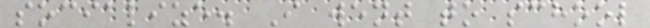socialize. I went to school
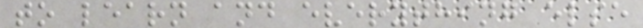to learn and everything else
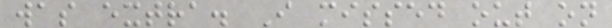was extra. I missed out on
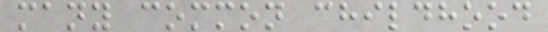many common childhood
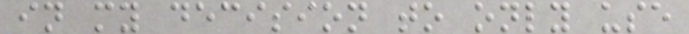in my decision to only use
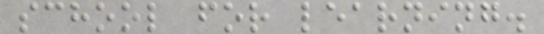school for learning.
